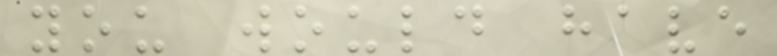you would have
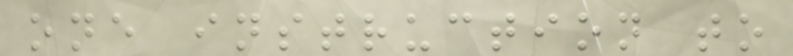one instruction to
